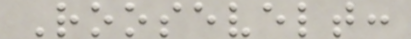Roosevelt:
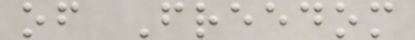of Freedom
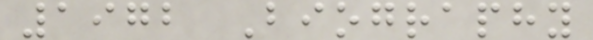1972 Biography
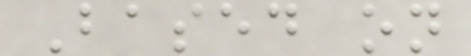Based on
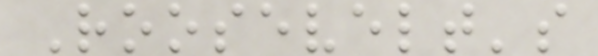Roosevelt's
